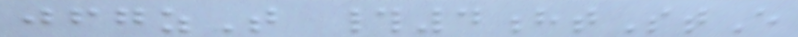jfgzT #4htStE
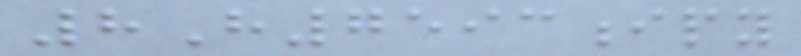8H7593ipy
